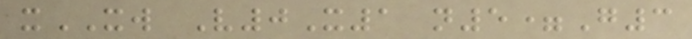xXW V0X1 n5=G3
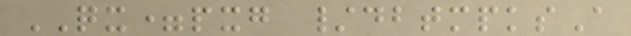QX=pxg /dbtmpksA
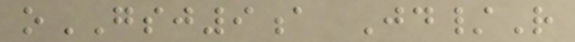oGSJ9a Jd/R
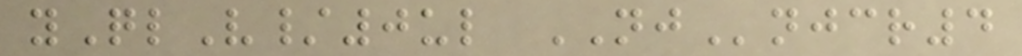yQlV/0ul NJnjcr4
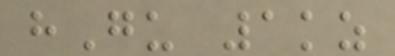hGu 1kz
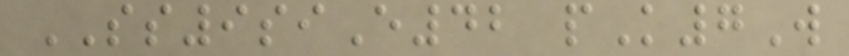SS9siE42 pK7W
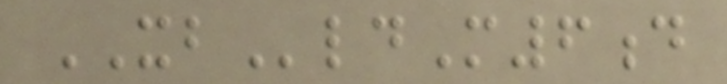XBldM6d
